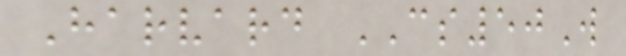Harvard CS50W
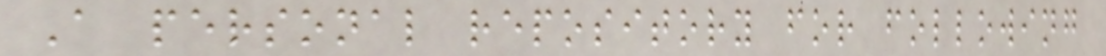A personal repository for following
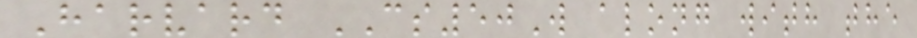Harvard CS50W along with the
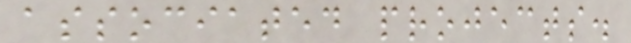associated projects.
